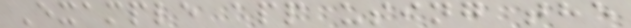Example app using the
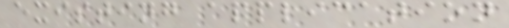existing application
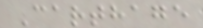Carthage
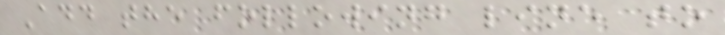Add the following line to
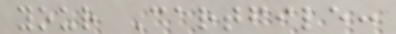your Cartfile:
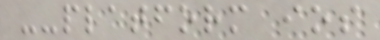--platform ios
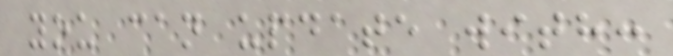you can update with:
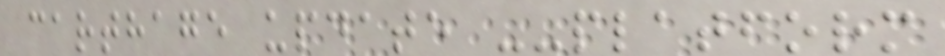carthage update --platform
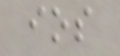ios
